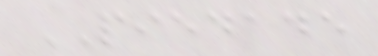PIEDADE
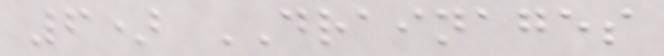6) DRAINAGES
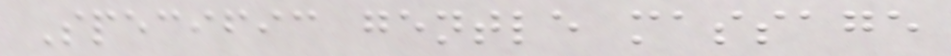Specific gentle massage
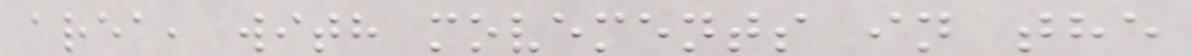area, with movements in the
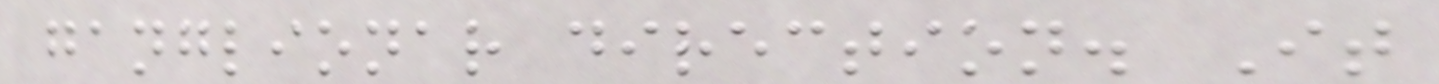ganglionar direction. It
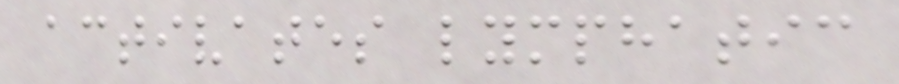activates lymphatic
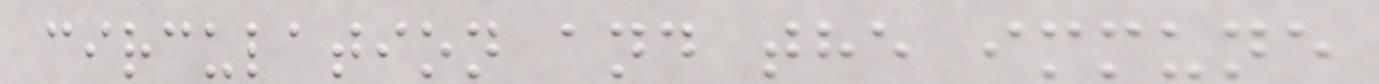circulation and the immune
